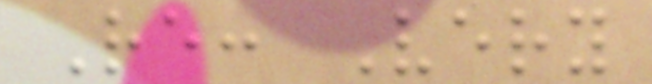Re: Very
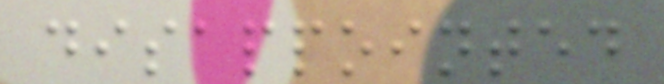disappointed
